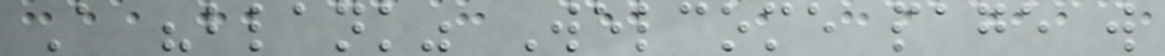A "blank" Welcome page will
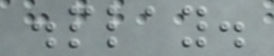display.
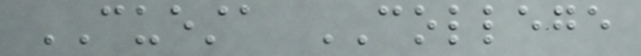CUESTA COLLEGE
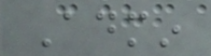Admin
